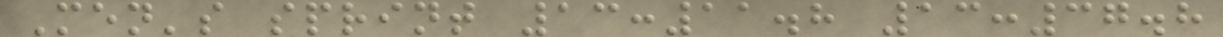Men's sprint 13:11.8 13:37.8
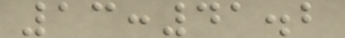13:41.2
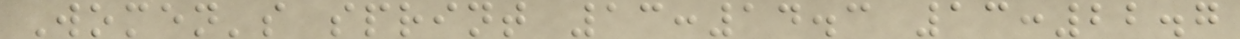Women's sprint 13:14.3 13:22.7
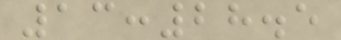13:28.5
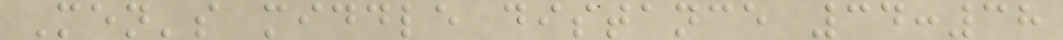Men's middle distance 34:38
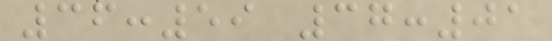36:59 37:01
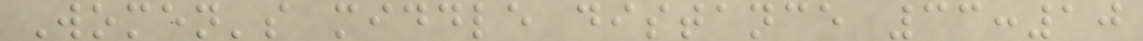Women's middle distance 33:10
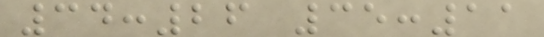34:26 35:11
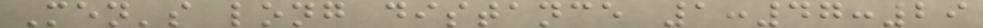Men's long distance 1:47:29
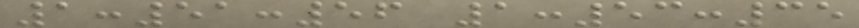1:51:56 1:53:35
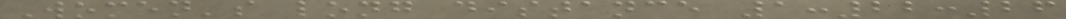Women's long distance 1:22:26
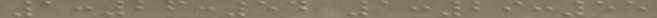1:26:54 1:29:55
